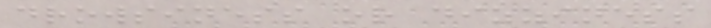drowsiness or dizziness
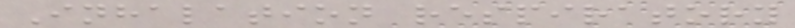Inhalation respiratory
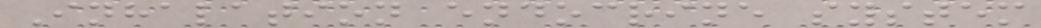Inhalation endocrine system
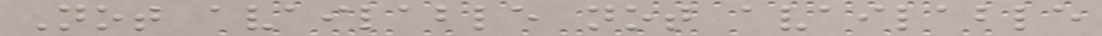Not available not available
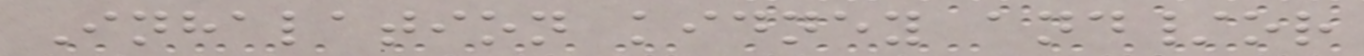Inhalation kidney and/or
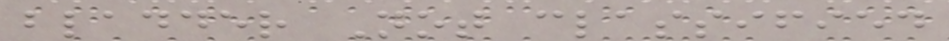bladder Not classified
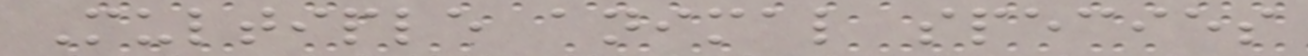Multiple animal species
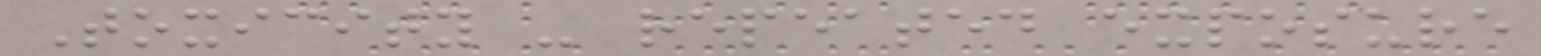Toxicity - repeated exposure
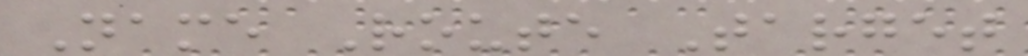Name Route Target
